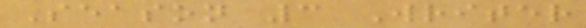Season 3 Writer
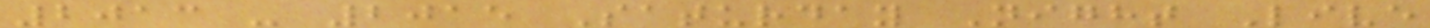2013 - 2015 Saturday Night Live
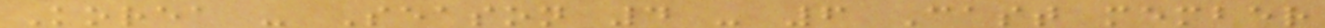Korea - Season 4 - 6 Cast member
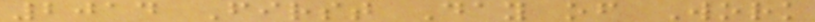2014 First Day of Work
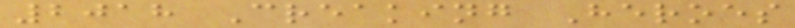2018 Creaking Heroes
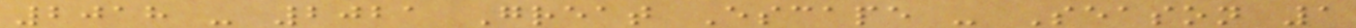2018 - 2021 Great Escape - Season 1
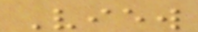View
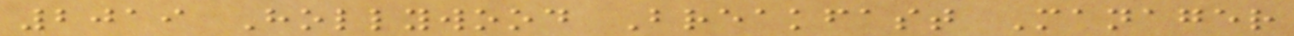2019 Hollywood Breakfast Manager
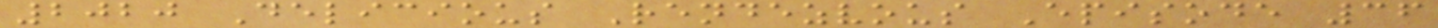2020 Delicious Rendezvous Episode 36
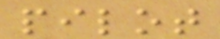pilot
